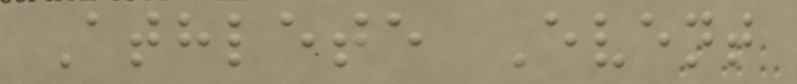Athlete Event
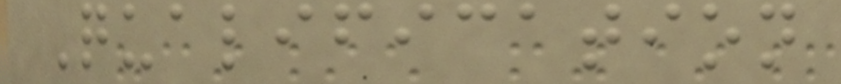Qualification
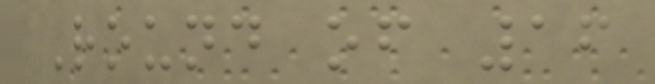Round of 16
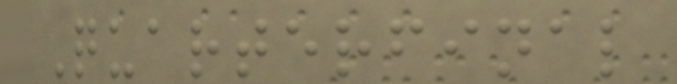Quarterfinal
